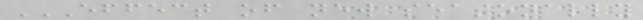EFFECT OF NEW SEASONALLY
